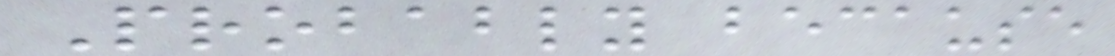Probably because
